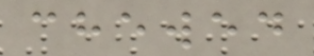chewed
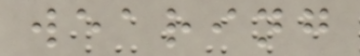wearing
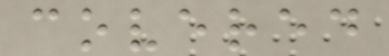covered
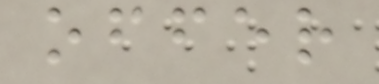offer
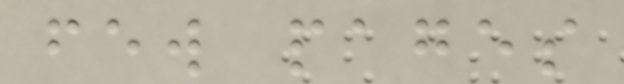few pages
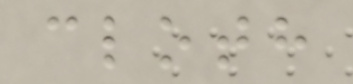cloth
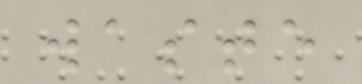waste
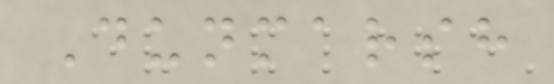Dunmarsh
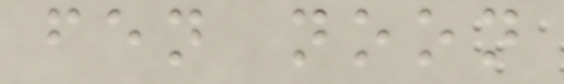fen noon
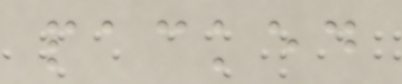packed
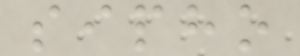sipho
